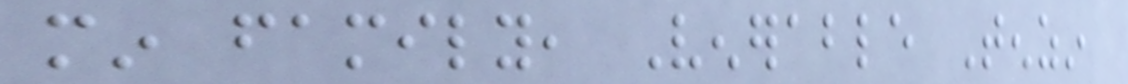min family, Venerable Tenzin
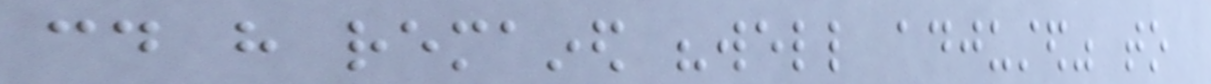could have remained "well adjusted" to
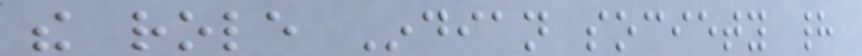the role Indian society had
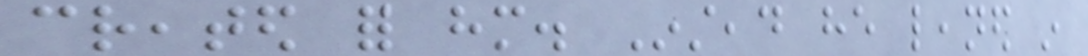created for him. Instead he leaned in
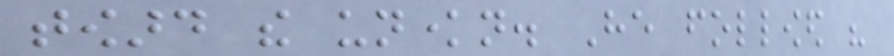toward the unknown. He followed his
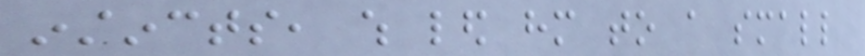instincts, which led him to a small
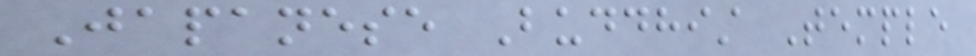Japanese Buddhist Temple
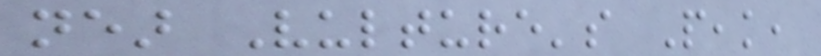near Vulture's Peak,
